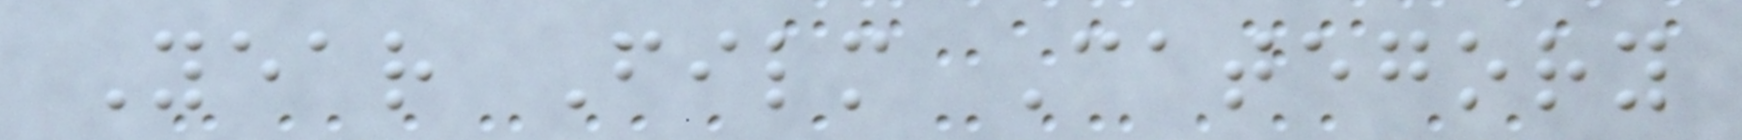Year Film Category
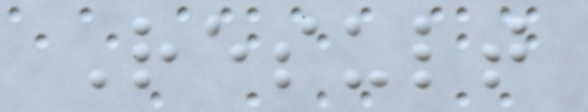Result
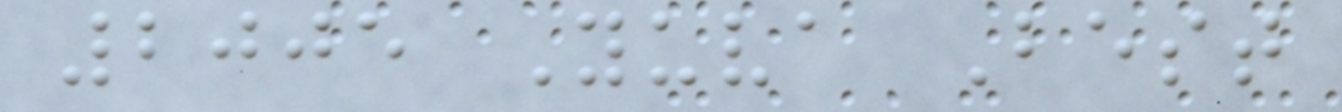2005 Yuva Best
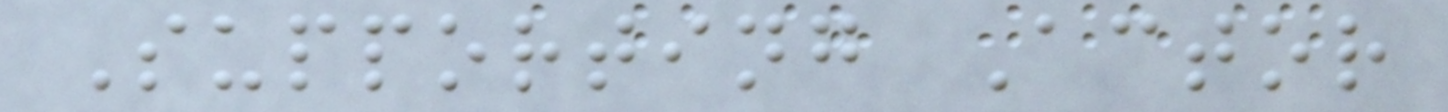Supporting Actor
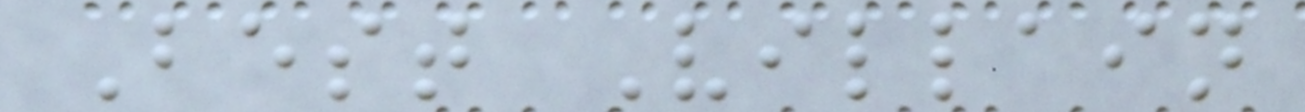Best Villain
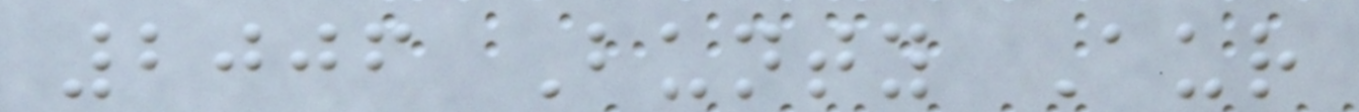2006 Bunty Aur
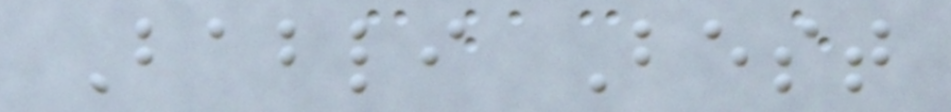Babli Best
